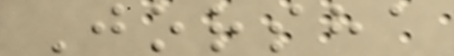Jorsha
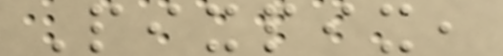Pixpix,
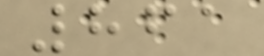861
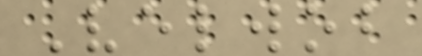Velwob
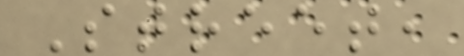Street,
